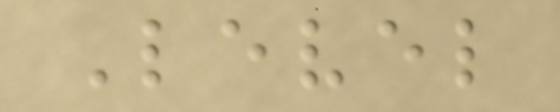Level
